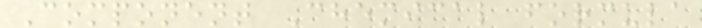Component Chemical formula
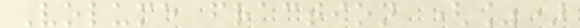Volume fraction (%)
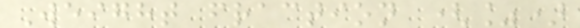Weight fraction (%)
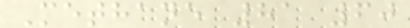Methane 81 60
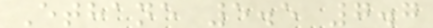Ethane 5.5 7.7
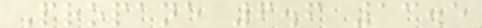Propane 6.6 13.5
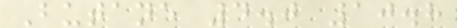Butane 4.0 10.8
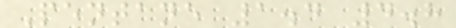Pentane 1.4 4.8
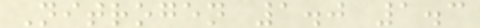Nitrogen 1.0 1.3
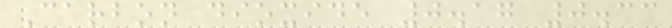Carbon dioxide 0.17 0.33
